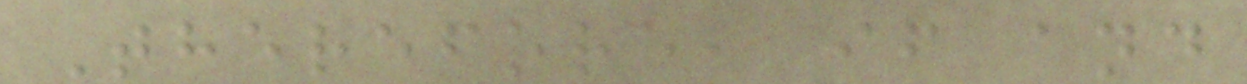Therefore, if and
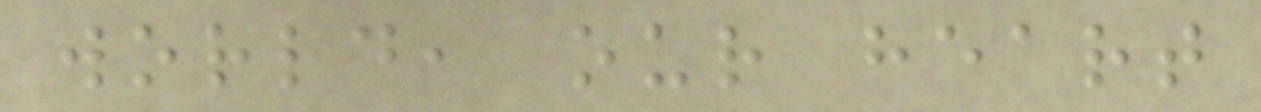world, our heart
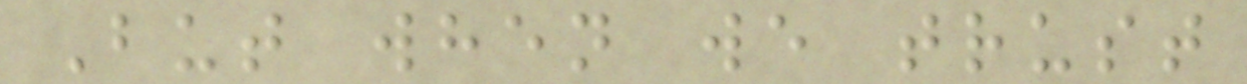But when we trust
